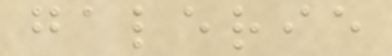galerie
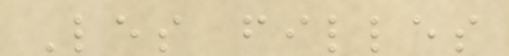Les filles
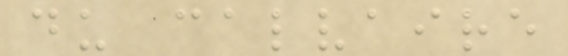du calvaire
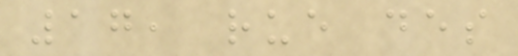17, rue des
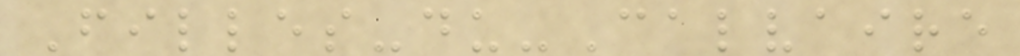Filles-du-Calvaire
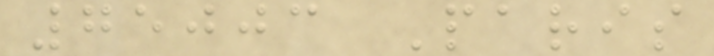75003 Paris
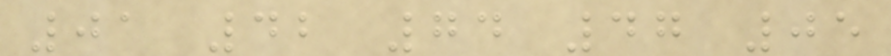01 42 74 47 05
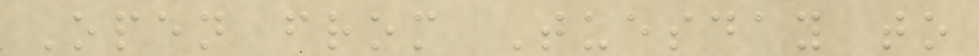Open from Tuesday to
